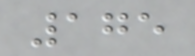175
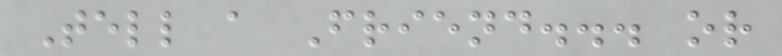Tell a Friend... or
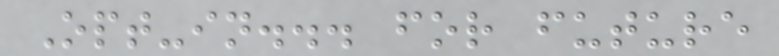Opt-in... for future
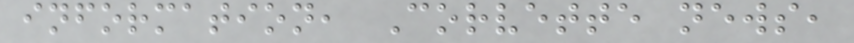information, Corvette news,
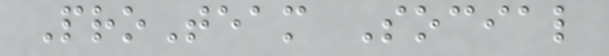ProTeam Social
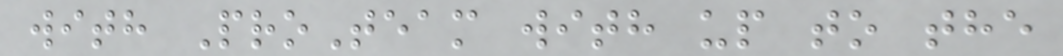with ProTeam with up to the
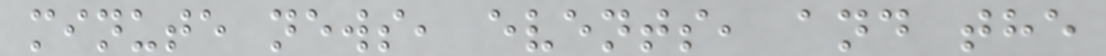minute news, events, and the
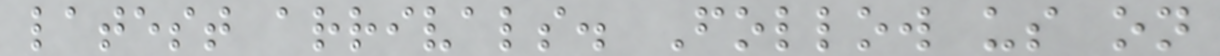latest arrivals. Follow us on
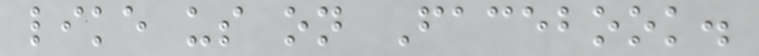like us on Facebook.
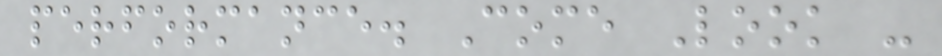performance. Come Look -
